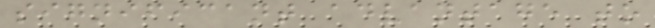significant advantage to
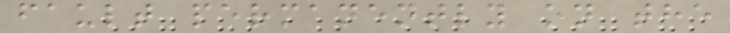fault permanently on the
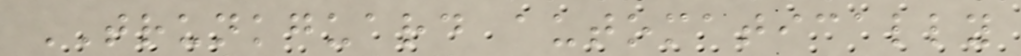TRUNKGUARD automatically
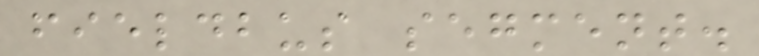fieldbus segment.
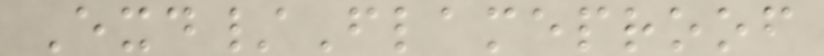Exd/Flameproof
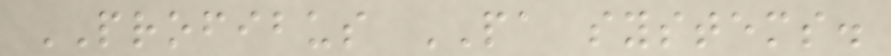PROFIBUS PA systems.
